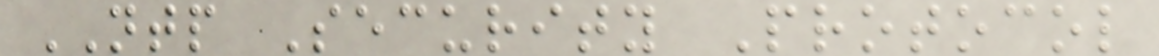NTP Security Protocol
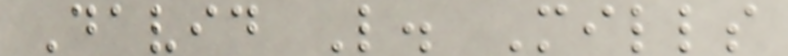David L. Mills
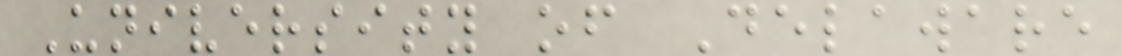University of Delaware
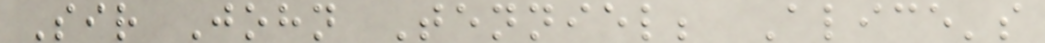Sir John Tenniel; Alice's
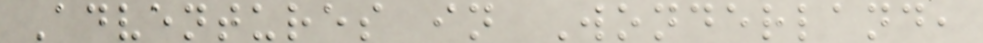Adventures in Wonderland,
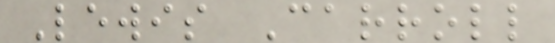Lewis Carroll
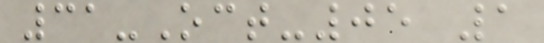31-Oct-05 1
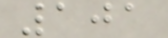101
